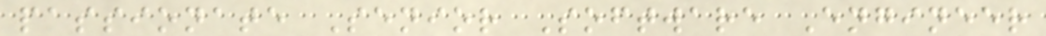passionate Senior Software Engineer
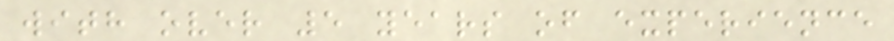with over 5 years of experience
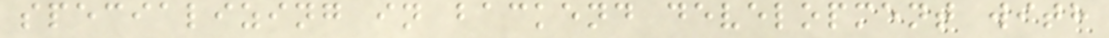specializing in backend development with
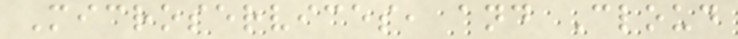Microservices, and Cloud
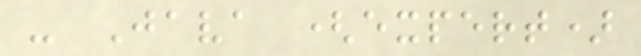- Java (expert)
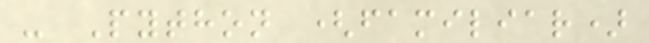- Python (familiar)
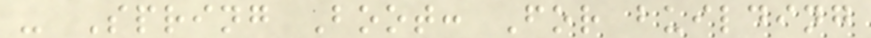- Spring Boot: For building
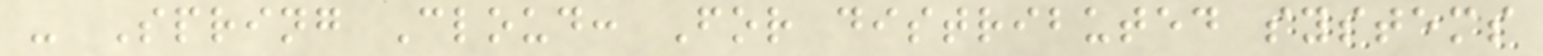- Spring Cloud: For distributed systems
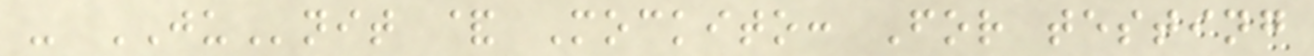- JUnit & Mockito: For testing
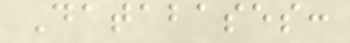Databases:
